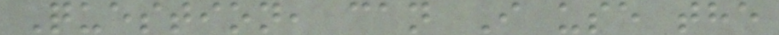Question, can I use the
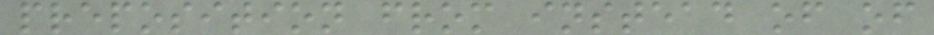preposition from instead of of
